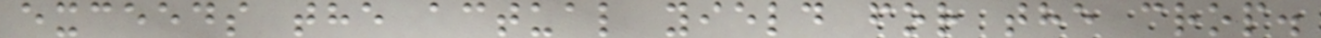exceeds the actual yield for the crop.
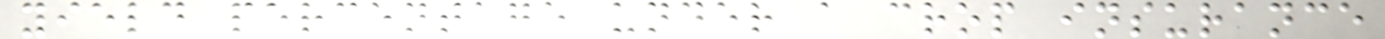yield percentage under a crop insurance
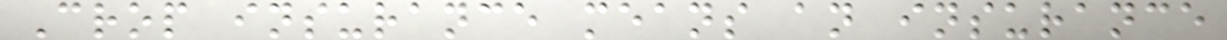Crop insurance means an insurance
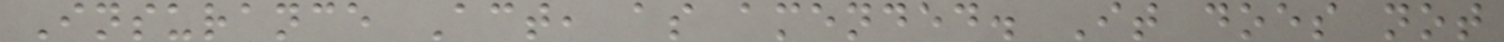Insurance Act, as amended. It does not
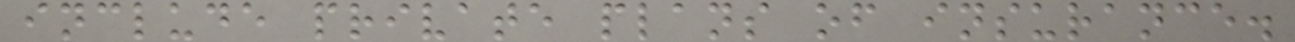include private plans of insurance.
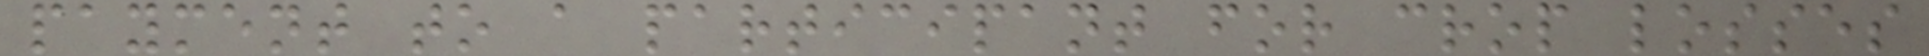payment to a participant for crop losses
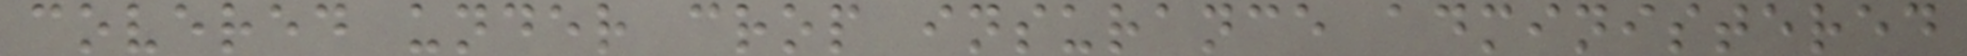covered under crop insurance administered
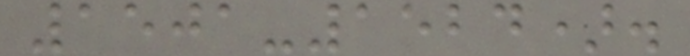1501-1524).
